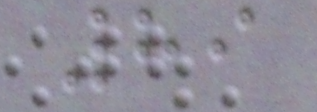89
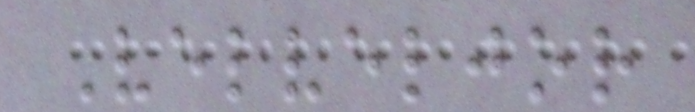Velveljor
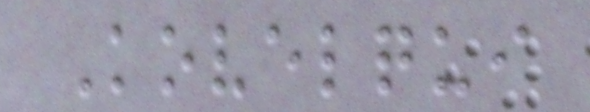Kovelqui
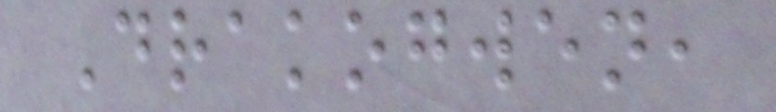Drakogwen,
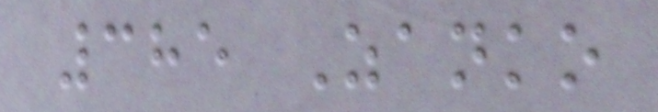385 Zanko
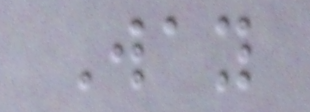Way
